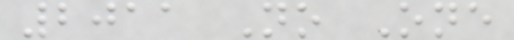2011 No One
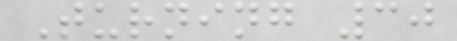Turning 30
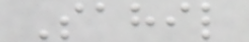Sahil
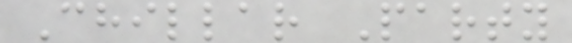Chillar Party
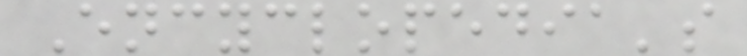Encyclopedia's
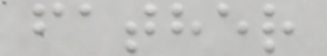father
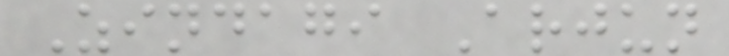Zindagi Arjun
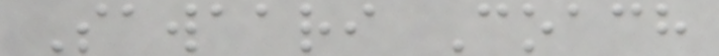Sawaari Coach
